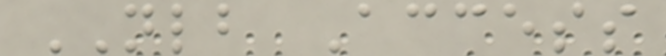NLB Access
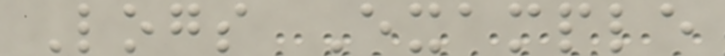Logs Example
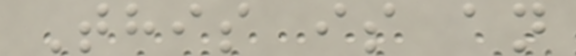This is an
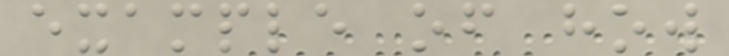example of how
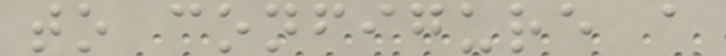to configure a
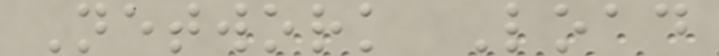Network Load
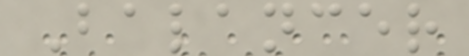Balancer
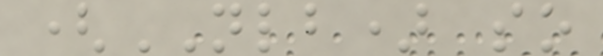(NLB) so
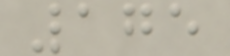175
